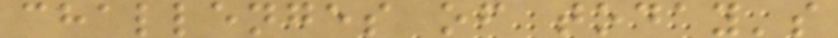challenges of today's
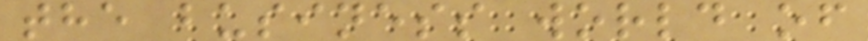the business world of
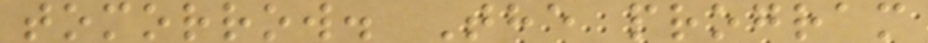tomorrow. The program
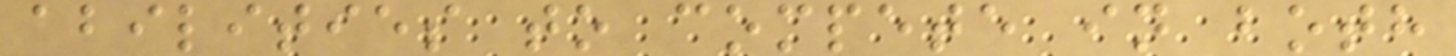abilities to compete in both
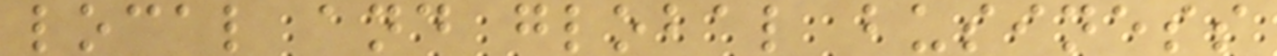local and global business
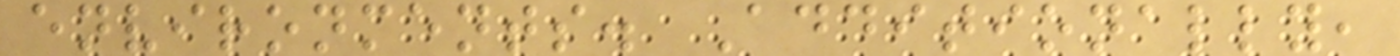environments. Additionally,
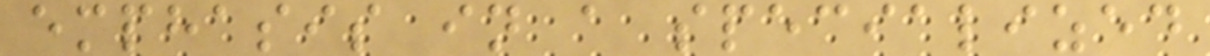emphasis in a specialized
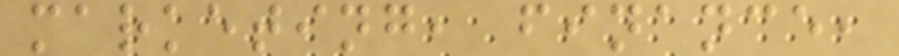marketing, finance,
